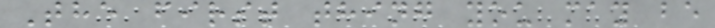The first thing you may be
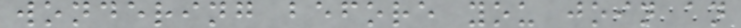wondering before you join an
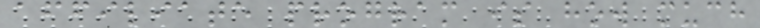affiliate program is how much
